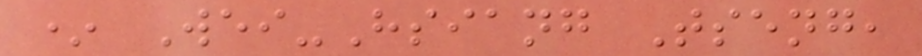* Wei-Hsiang Tseng,
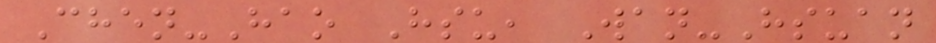Chen-Hao Hsu, Wan-Hsuan
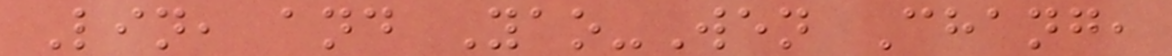Lin, and Yao-Wen Chang,
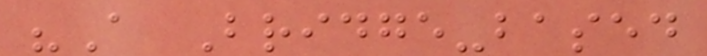"A Bridge-based
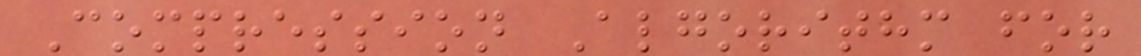Compression Algorithm for
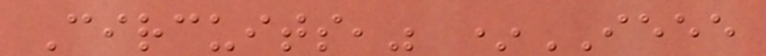Circuits," *IEEE
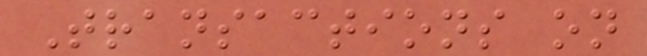Transactions on
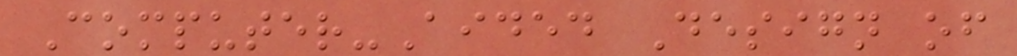Computer-Aided Design of
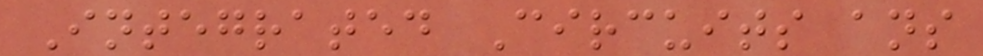Integrated Circuits ans
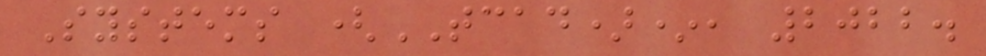Systems (TCAD)*, 2022.
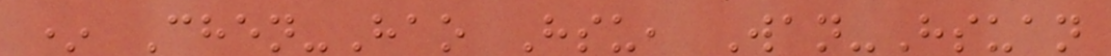* Chen-Hao Hsu, Wan-Hsuan
